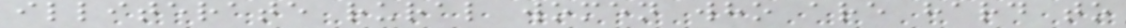illiterate rural women who are hard to
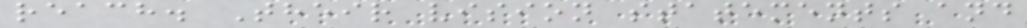reach. Their vision statements and
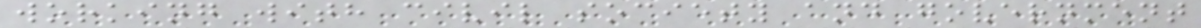working with civil society and government
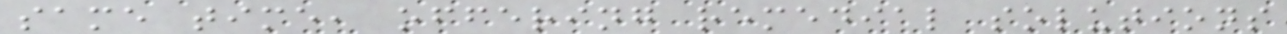same time, offering remedial solutions
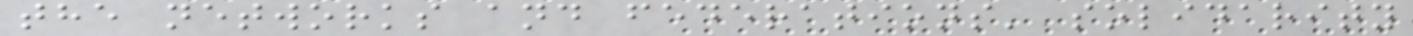the networks and federations' solidarity
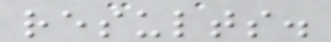results.
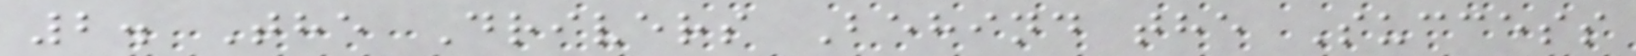2. The Drivers Behind the Success
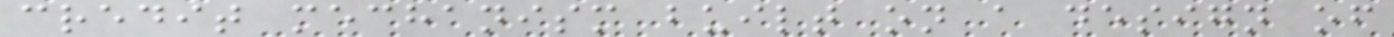credit mechanism built on a design of
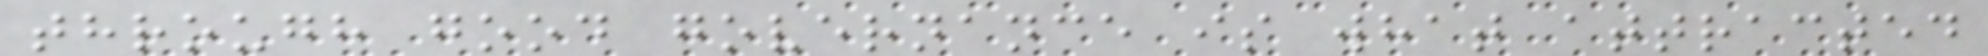through good governance is what attracted
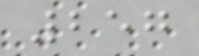257
